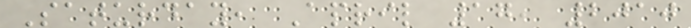Saturday, April 17, 2010
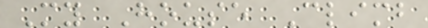My House Climb
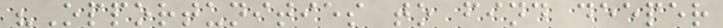"Opportunities to find deeper
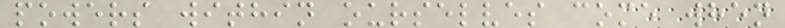powers within ourselves come when
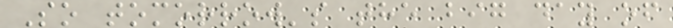So tomorrow's the big day of
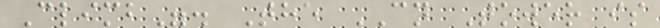Climb". The CN Tower is
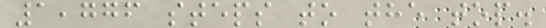1,776 steps to the top.
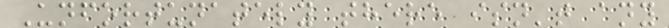Unfortunately there isn't any
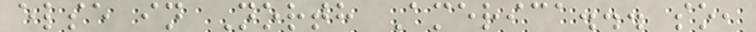else in North America... so,
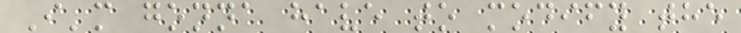I'm gonna have to modify the
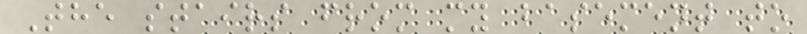The stairs from my basement to
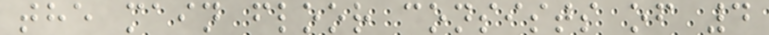the main floor consists of 4
